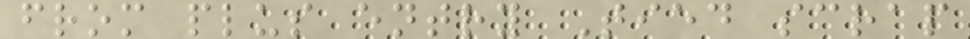from plus entry Tied scrap
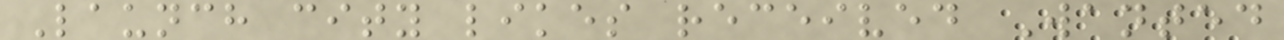Launch city likes received Wanted
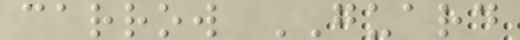carrow GUARD
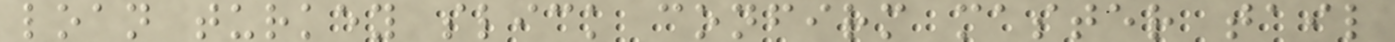loan turkey slick confirm master tail
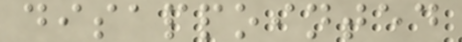disappointed
